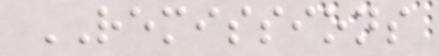REMISSIONS
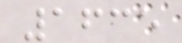1635
